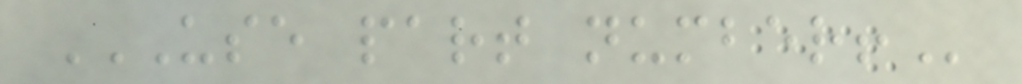USE PART NUMBER!
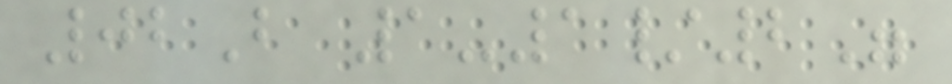02B 1-1/2"
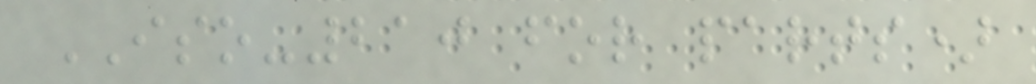ISO-210 for parts)
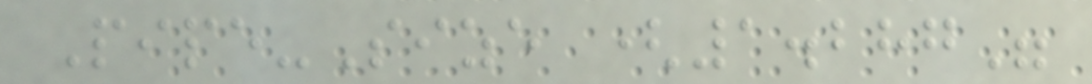Pipe-Size (1.287"
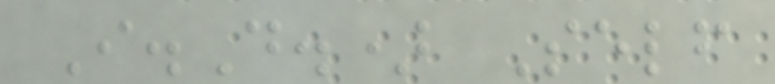I.D.) Self
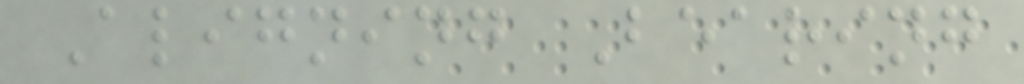Aligning Bearing
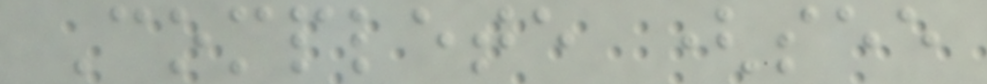Complete (see
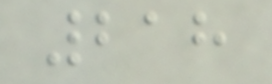218
